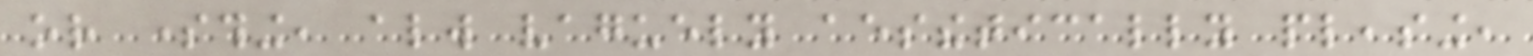or something, always vaguely aesthetically pleasing,
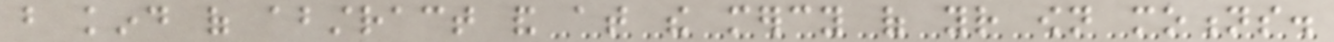but kind of abstract and at the mercy of your own motions.
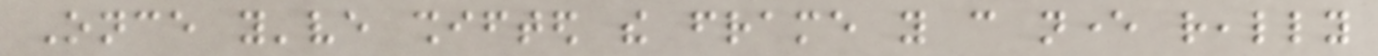Once you've shifted the frame you can never really
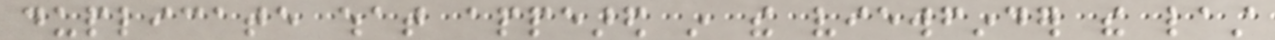duplicate what appeared in the viewfinder the last
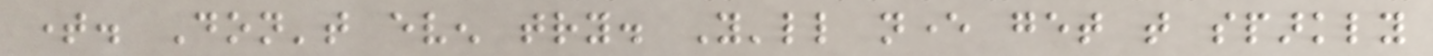time. Don't even try. You'll never get that sparkly
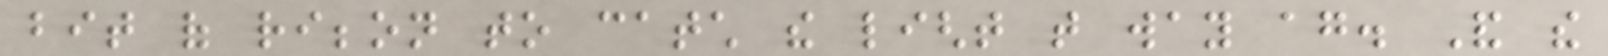bit of ribbon to catch the light that way again. And the
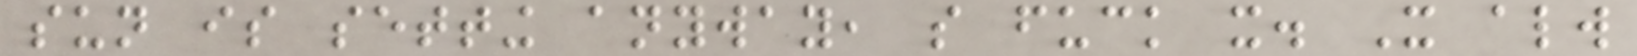sun is setting anyway, so fuck it. It always
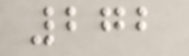272
